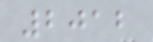2012
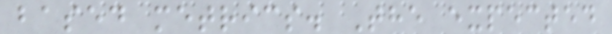based metrics. The expected
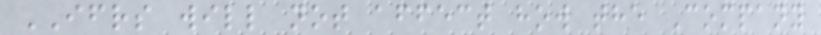IFRS will not affect how the Company
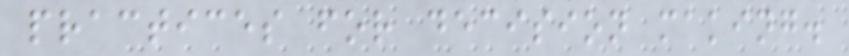practices for decision making.
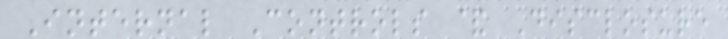Internal Controls & Disclosure
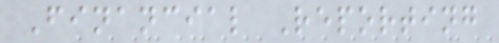Financial Reporting
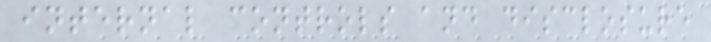internal controls and disclosure
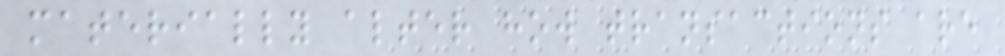materially alter how transactions are
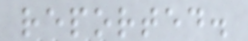reported.
